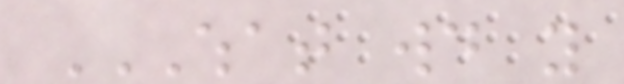WHAT WOULD YOU
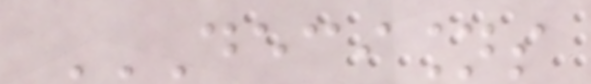DECISIONS
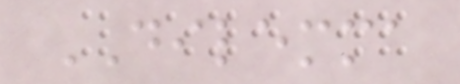DILEMMA
